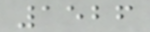1526
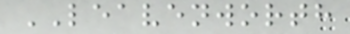LEAVENWORTH
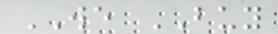WE BUY
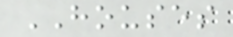HOUSES
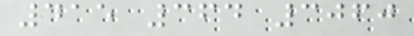415 364 3060
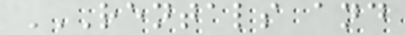RENTALS AND
